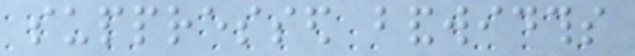suppressed bandwidths
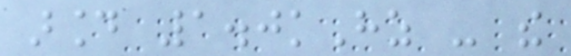around 1.0kHz - the
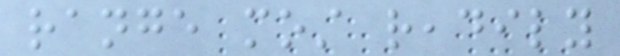range most readily
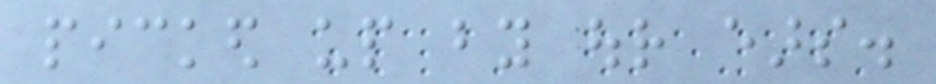picked up by our ears.
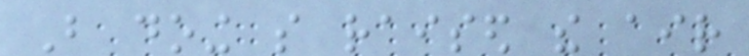But doing so raised the air
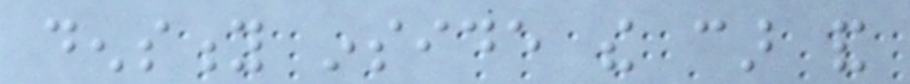density inside the car and
